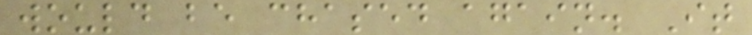would be chased again. It
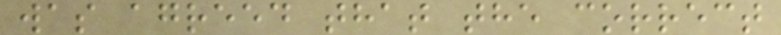was agreed that the correct
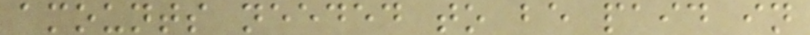amounts needed to be paid in
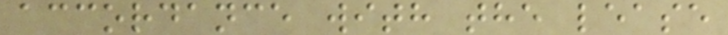accordance with the lease
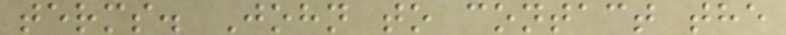terms. John to contact the
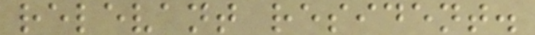relevant resident.
